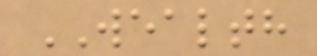WEALTH
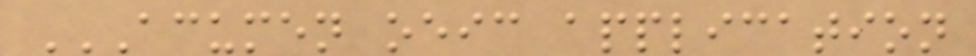ACUMEN OEIC APPLICATION
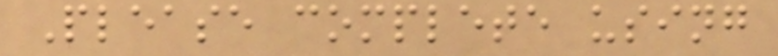Please complete using
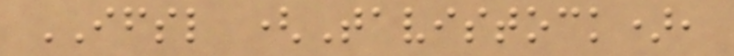IFSL (Tavistock),
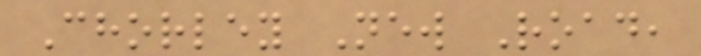Chorley New Road,
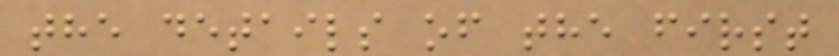the details of the first
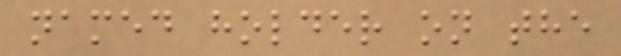named holder on the
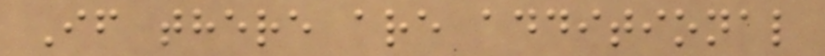If there are additional
